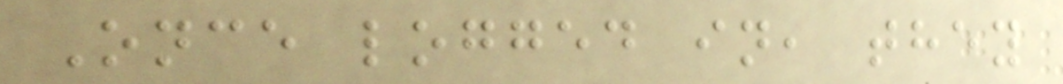Once logged in, they
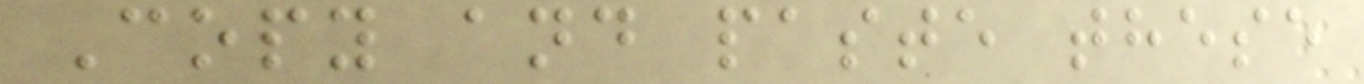Copy and paste these
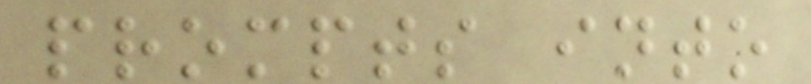prompts into
